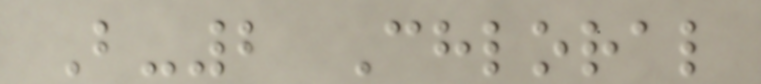B-2 Chloral
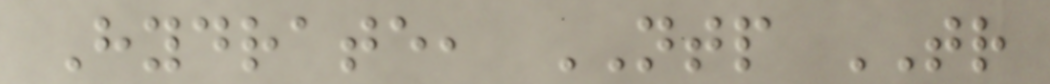Hydrate, NTP TR
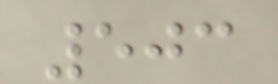503
